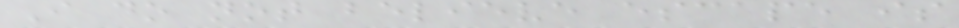I do not believe escape is
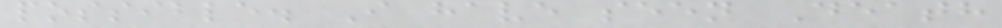possible. I have seen Death
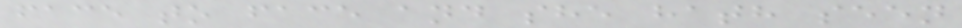face to face and she hath seen
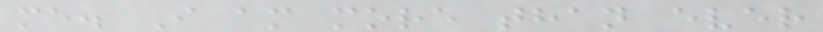me. I am more than ever
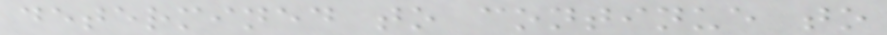determined to continue to
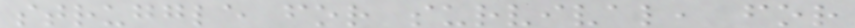struggle for survival, for
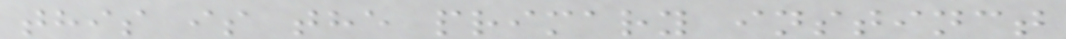this is the primary instinct
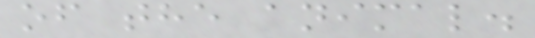of the animal.
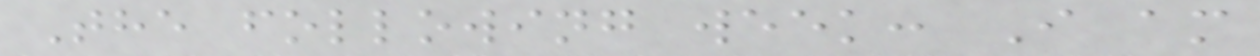The following week: I am
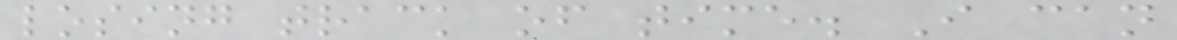losing track of time. I can
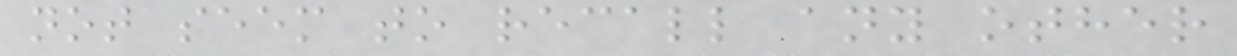not seem to recall any other
